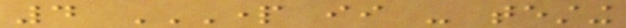4 PART II - TESTING
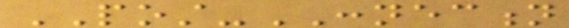POST-CONNECTION
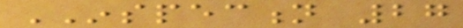INSPECTION 27
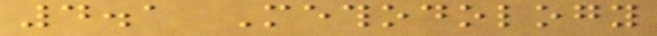4.1 Methodology
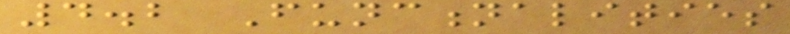4.2 Functionalities
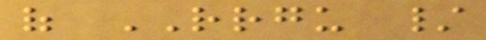of RRGU /
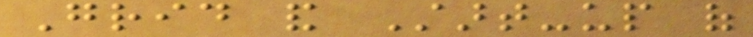Grid and Start-up of
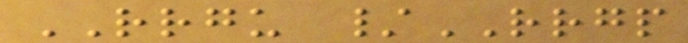RRGU /RRGP
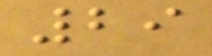29
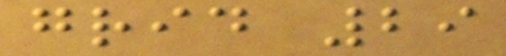grid 29
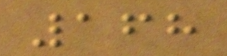168
